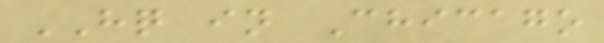HQ in Chicago
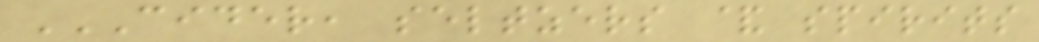CIDER, SELTZERS & SPIRITS
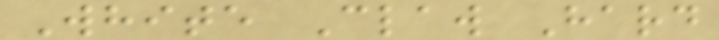White Claw Hard
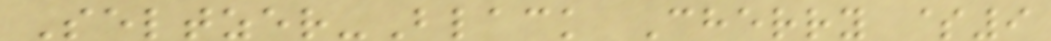Seltzer-Black Cherry $9
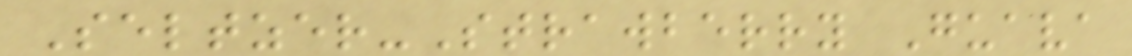Seltzer-Strawberry Guava
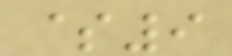$9
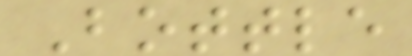Bottle
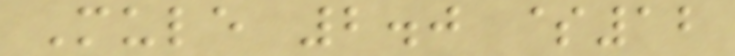Mule 2.0 $12
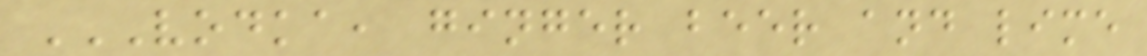VODKA, GINGER BEER AND LIME
